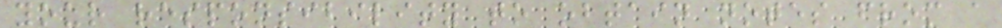your responsibility to obtain notes from a
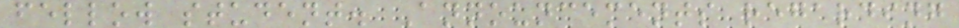fellow student. Announcements regarding
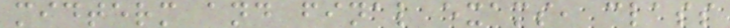midterm and final exams, class
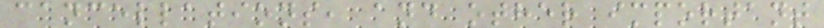cancellations, and other important
